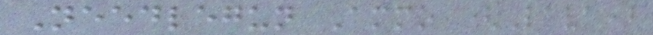Needlegun Ammo (Lava)
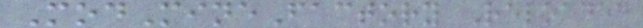ModMineFactory Reloaded
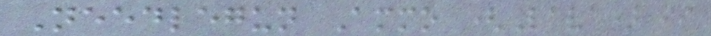Needlegun Ammo (Lava) is
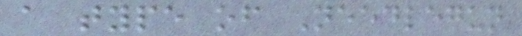a type of Needlegun
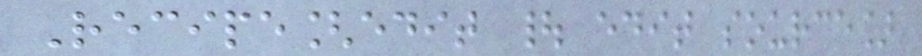Recipe[edit | edit source]
